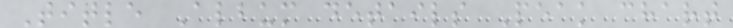Title Album details Peak chart
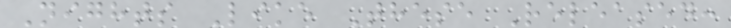Nights Like These Released:
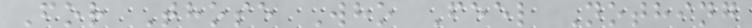For Those Who Feel Nothing
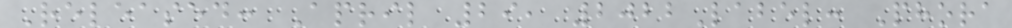Released: April 29, 2022Label: Phora
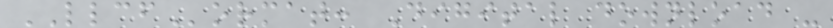LLCFormat: Digital download -
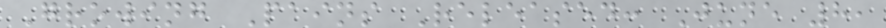Growing Pains Released: June 8,
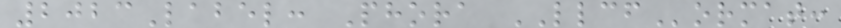2023Label: Phora LLCFormat:
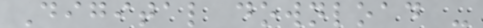Digital download -
